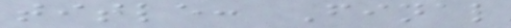title: Final
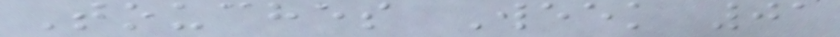Touches Week 01
